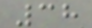38
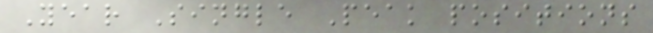Year Single Peak positions
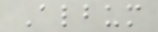Album
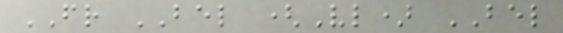FR BEL (Vl) BEL
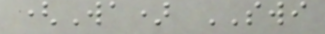(Wa) SWI
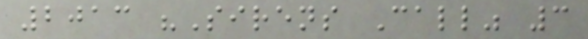2013 "Sirens Call" 3
